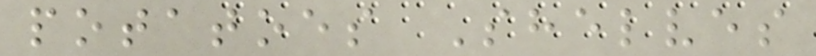potatoes Shelves
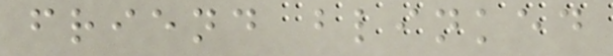friend blinked
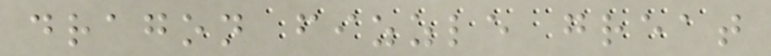dragon fizzle great
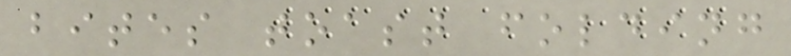bites toast folding
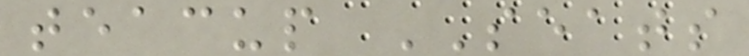teacup SEATS
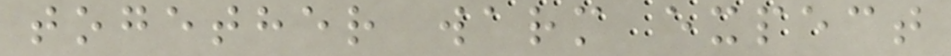together warm expect
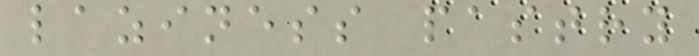laziness pastry
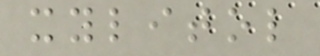xylitol
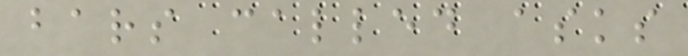bars called asks
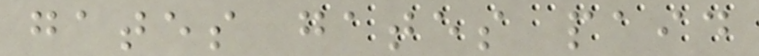gates gates paid
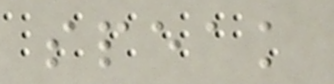speak
